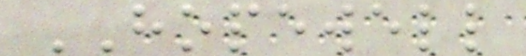HOPEWELL
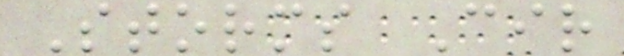Storms Cir
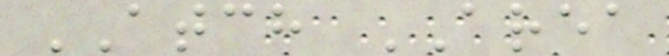ATCH AREA
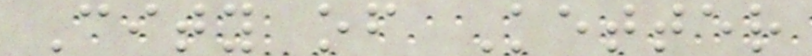City of Ketter
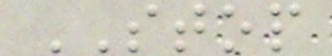STOP
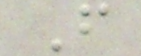F
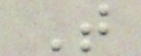T
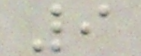9
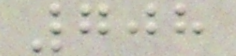708
